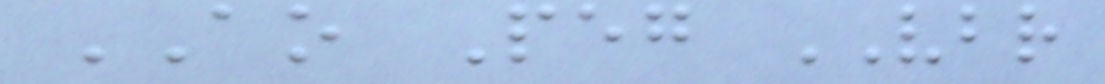AO Peg VBR
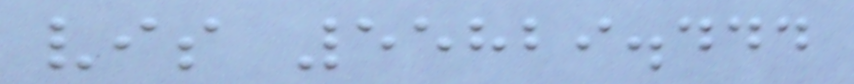vis 55829.444
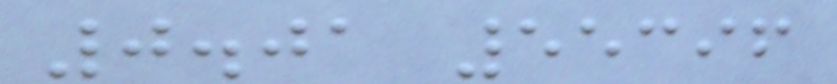0.01 55396
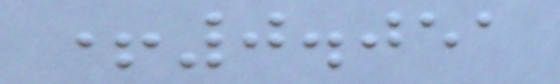+0.051
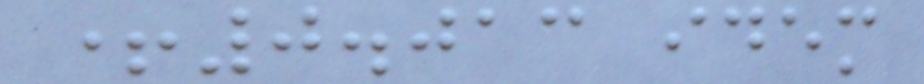+0.013 idem
